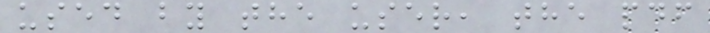used by the user, the pdf
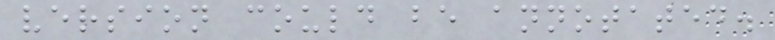version could be annotated.
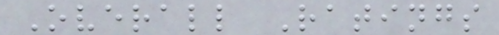Overall Ratings
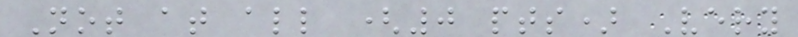Not at all (0 pts) Very
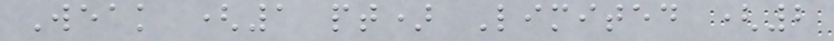Weak (1 pt) Limited (2
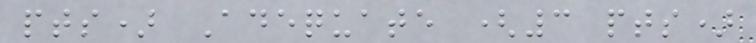pts) Adequate (3 pts)
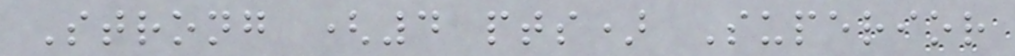Strong (4 pts) Superior
